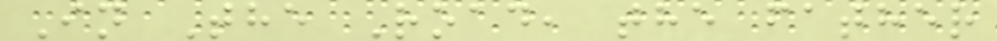In The Road, the father
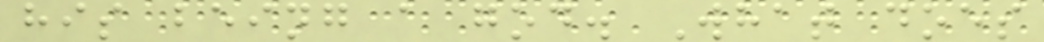his being a god. What does
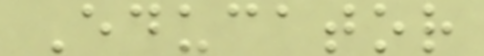Educator
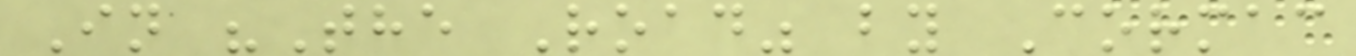In "The Road" by Cormac
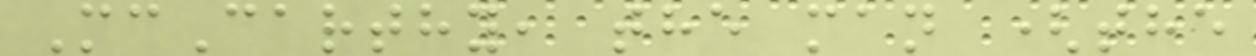McCarthy, the man (the
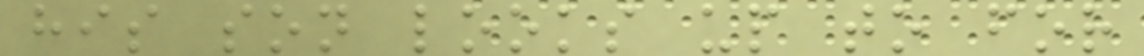his son looks up to for
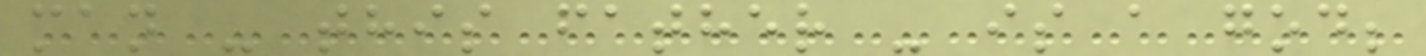man - this father - is a god;
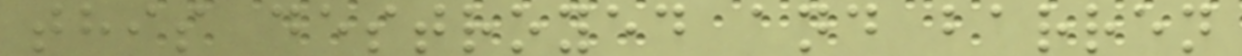this destroyed and barren
